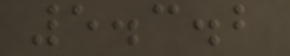5.3.2
